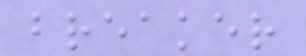breaker
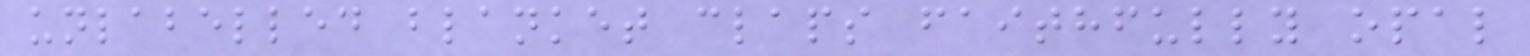unlabelled blanket claps faithfully opal
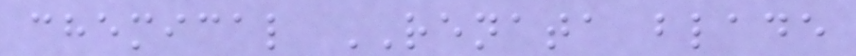chemical RENATA blade
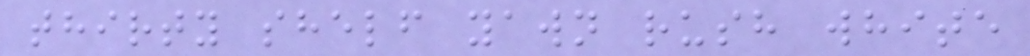thirty shelf yawn rush white
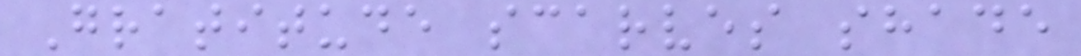Gratitude scarves shade
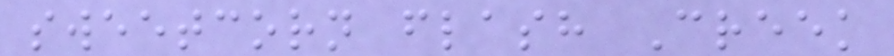sweetcorn flash Creek
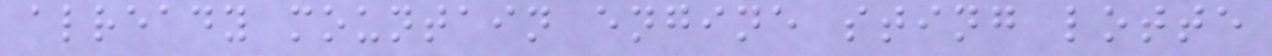already mountain engine sting lotte
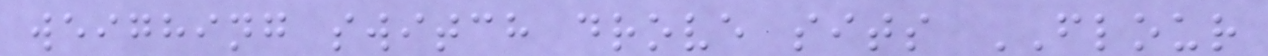weighing switch drove sits FLOUR
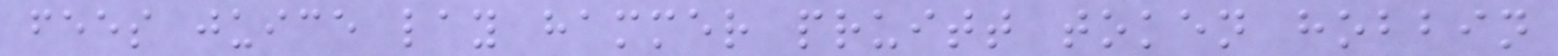fees juice lay hammer pruitt token hobbin
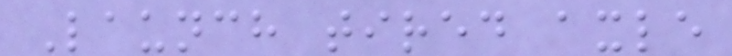Launch tired axle
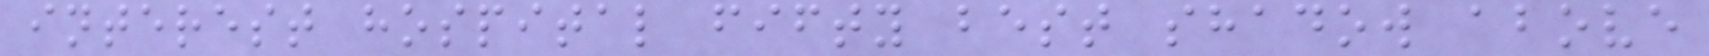interest hospital fifty best shadow above
